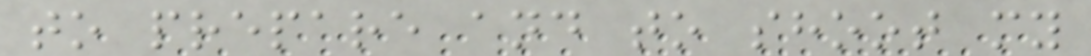to prepare and to shoot my
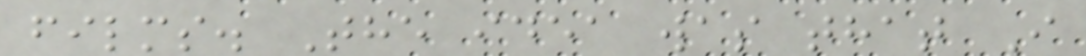films. The idea was that I
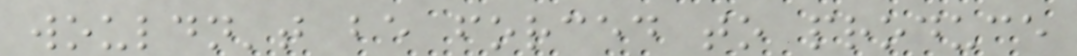wouldn't be forced to produce
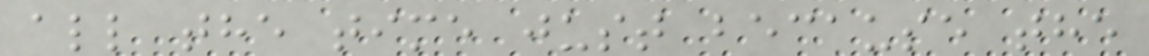all the time just because the
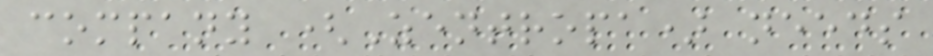company (Zentropa) needs
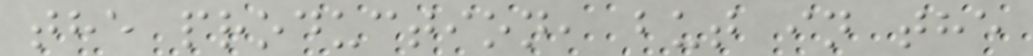the production, but in the
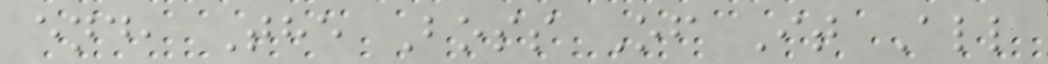end, The Boss Of It All
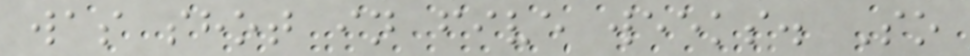was shot in five weeks. So
